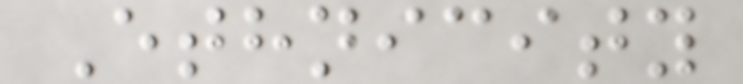Ethnicity
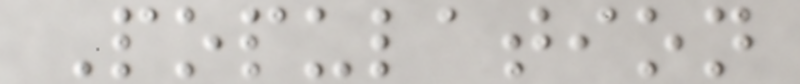Population
